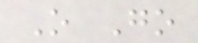O Go
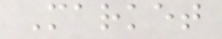Market
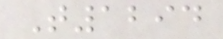T1294
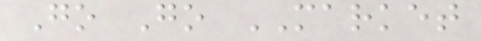Go Go MARKET
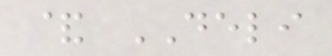& DELI
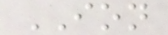ION
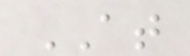AT
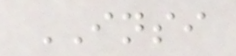INSI
